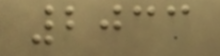2033
